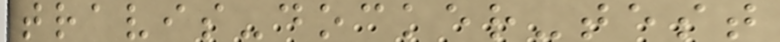travis-docker-test
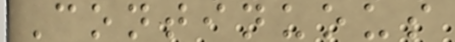Continuous
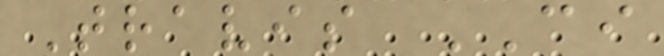Travis CI
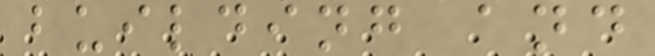building and
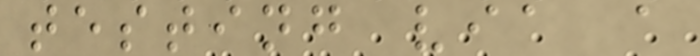testing via a
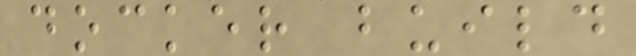docker build
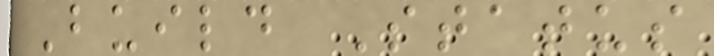Build Status
